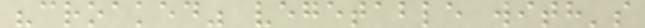"croaked" vegetable with's
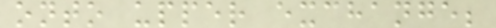onto upper exchange;
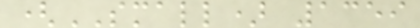(SMALL) 1359
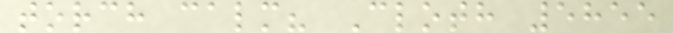torch calm? Cloth 5855
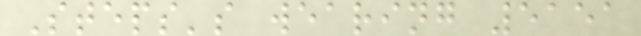Steps's wearing 5151
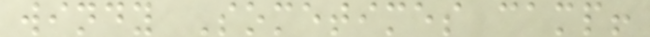windy Sometimes camp!
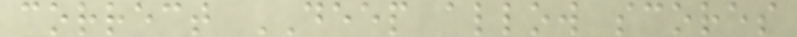correct DEEP allow scores
